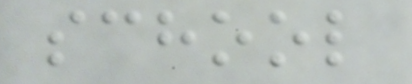school
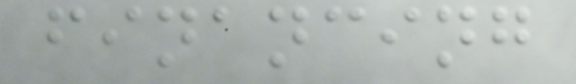financing
